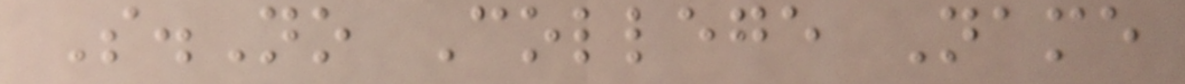S.No College Name
